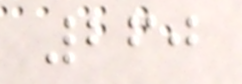260
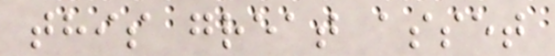this great asset
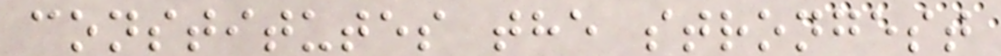constitutes the strongest
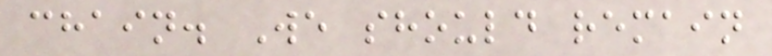chain. We should remain
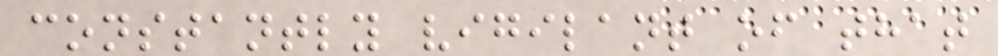constantly vigilant of that
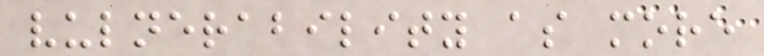vulnerability as more
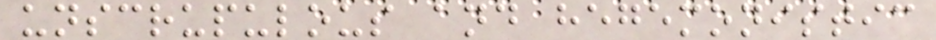unscrupulous and hegemonistic
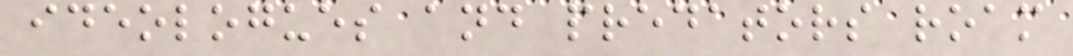ideologues and predators roam
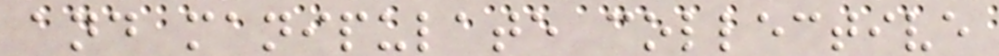and manipulate collective
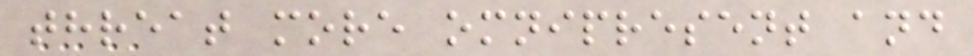threat more omnipresent and
